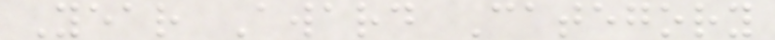Year Award Category
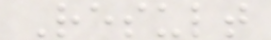Result
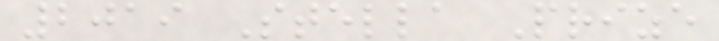2019 Stella Prize
